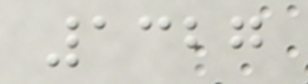1327
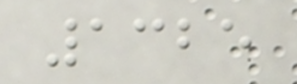1325
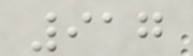917
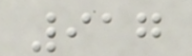917
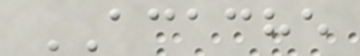ACACHE
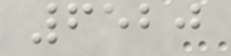6520
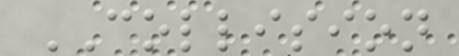COLLISION
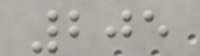205
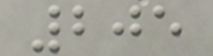205
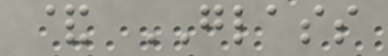& GLASS
